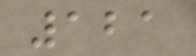121
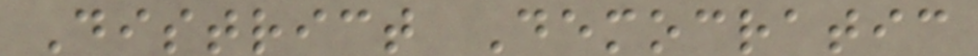District Democratic
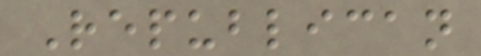Republican
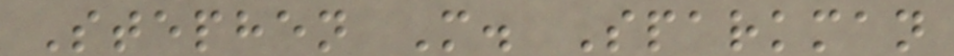Stephen M. Sparkman
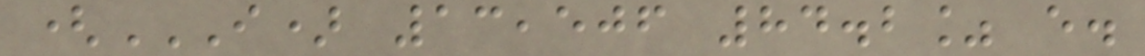(I) 13,506 84.2% E.
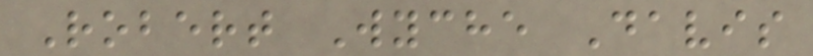Robert Wyche Davis
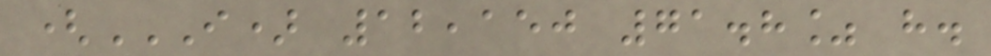(I) 12,150 71.8% H.
